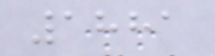1881
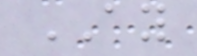AY
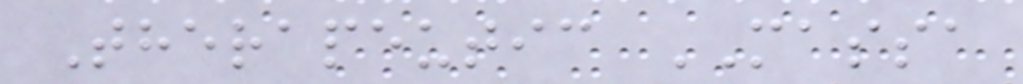Therapeutic MASSA
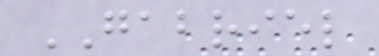GABRIEL
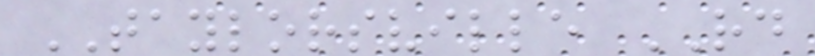TAYLORSVILLE RD
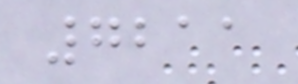7211
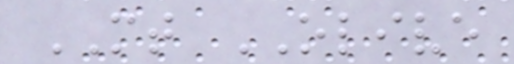MT OLIVE
